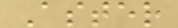Aster
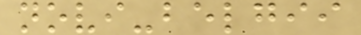novi-belgii
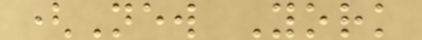(New York
